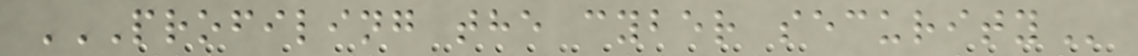PROFILING THE CYBER SECURITY
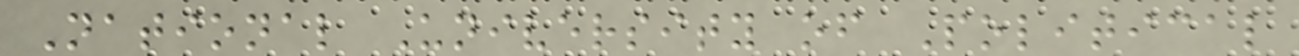National University of Political
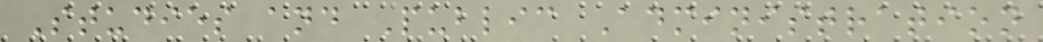Studies and Public Administration
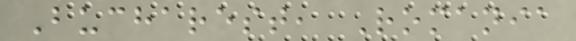Bucharest, Romania
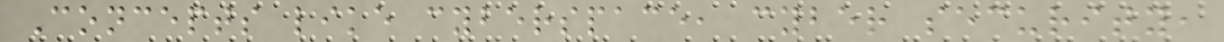Concepts like cyberspace, cyber security,
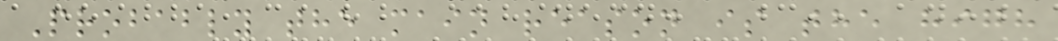Probably the main reason is the high
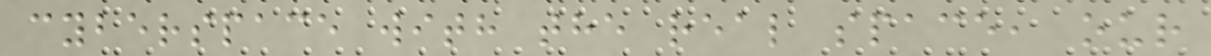cyberspace with the real space, our
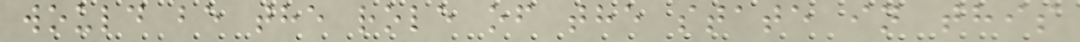would be the role of the state in this
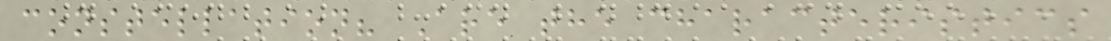constellation? Are the characteristics
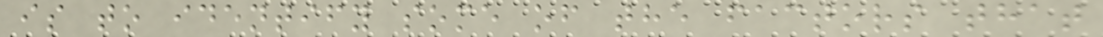is to identify some of the factors that
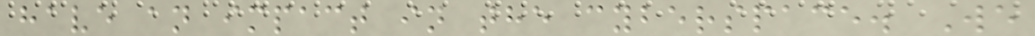have an impact in the cyberspace. We
